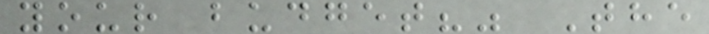your budget?" The
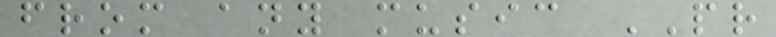from any music PR
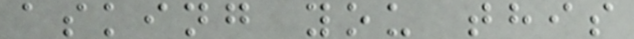asking you this
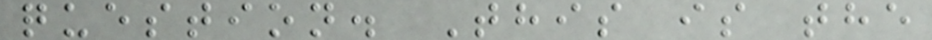question. This is the
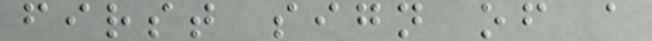first sign of a
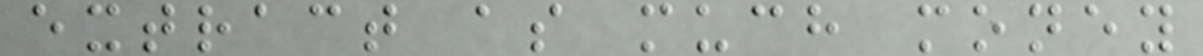extract as much money
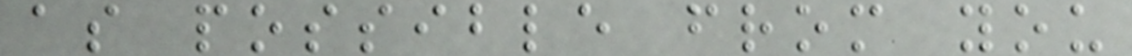as possible from you
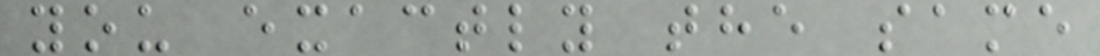you exactly the same
